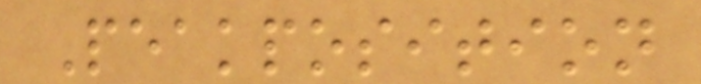Peakposition
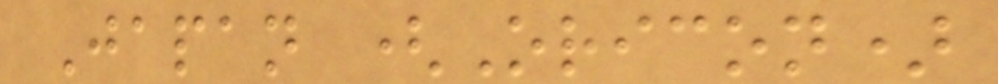Japan (Oricon)
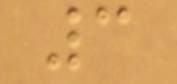3
